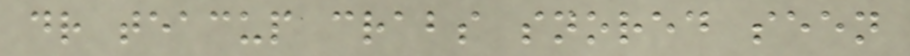dr teacup crabs snored seen
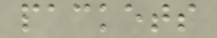packets
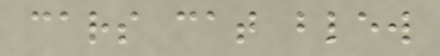cars cat blew
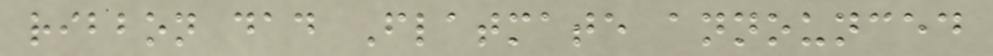ribbon dad Flatmate announced
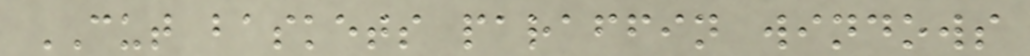CUT baskets paraffin windows
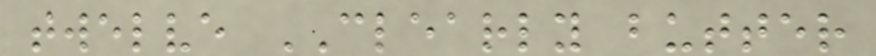twelve CLEARLY butter
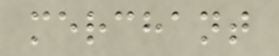merchant
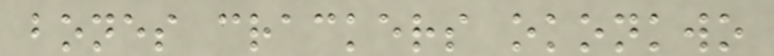bones crackers okonkwo
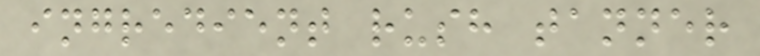ingredient rush tanner
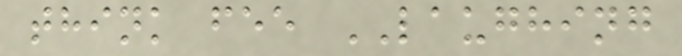think fee LAUGHING
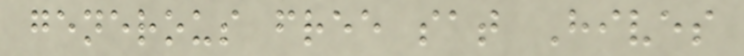generous free sat Hives
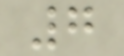7
